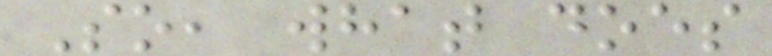So, what does
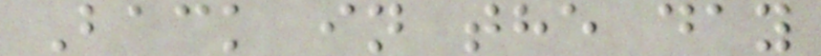Back in the day
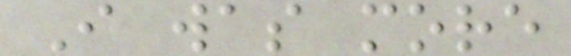I was more
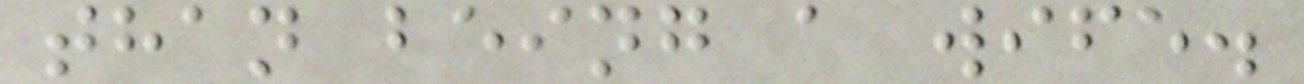than being a wife.
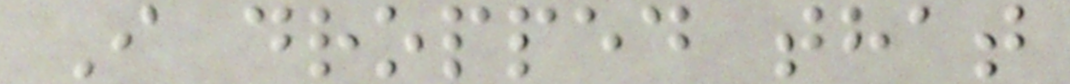I dropped that
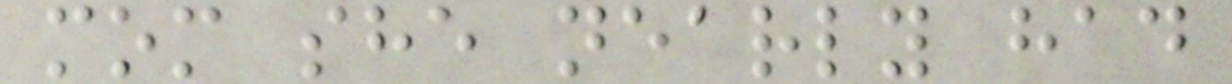mom she nearly had
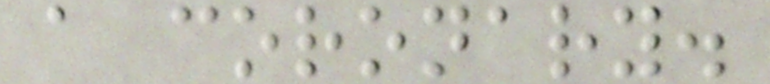a coronary.
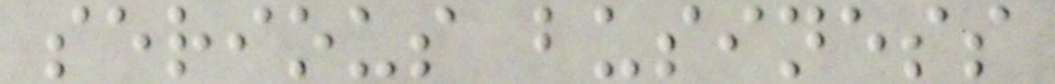serious business
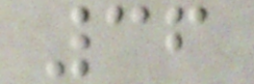36
